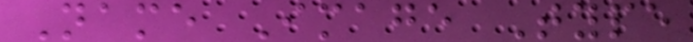Name Image Type
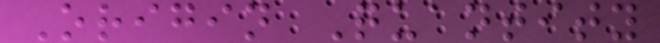Origin Quantity
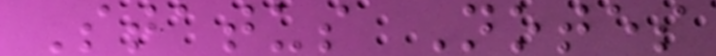Status Notes
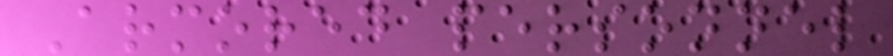Armored personnel
